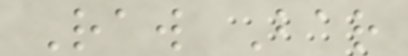Raw Bar
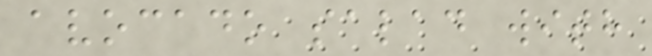avocado salad with
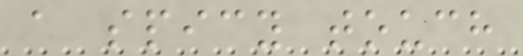a spicy touch
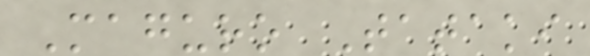Maguro Tataki
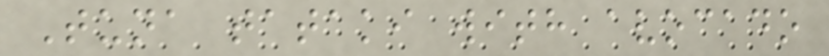Tuna tataki with avocado
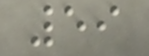59
